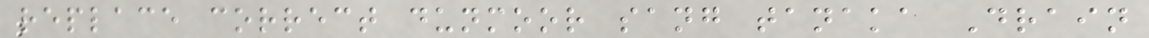replace correct dunmoor sang tanaka Drain
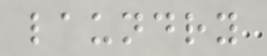laundry
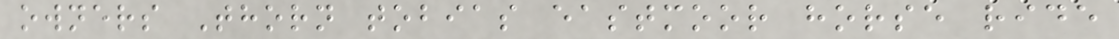owners Thorn tobias eastmoor horse ride
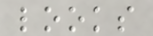looks
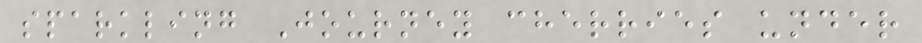sparkling Journey cherries under
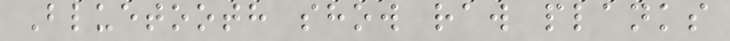Bluetooth show raw planks
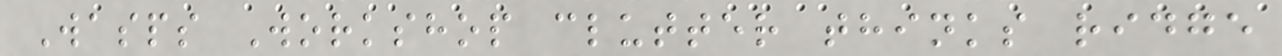Wasps Workshop clutter thinks ridge
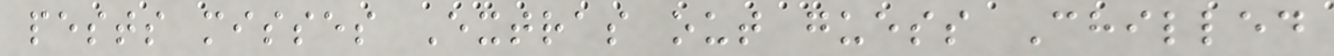pests misses Extras out guess Chilled
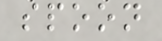spoon
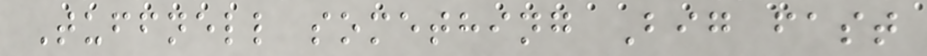Tuffnell something Big fast
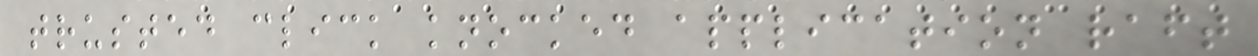trusted click knocked application raft
